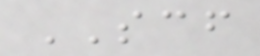SCF
